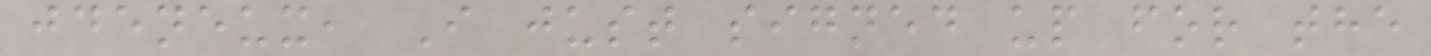jdeneux, I just signed up for the
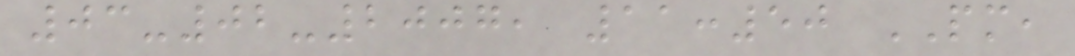03-02-2007, 11:50 PM,
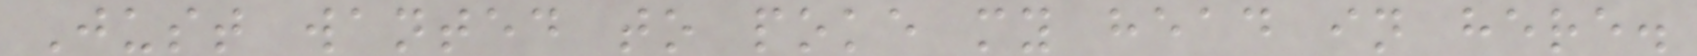Just wanted to poke my head in here.
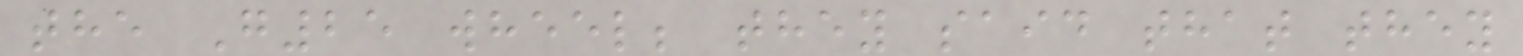the G25 wheel; they said that they
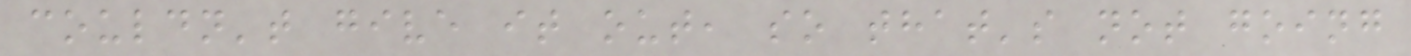couldn't give it out, so that's not going
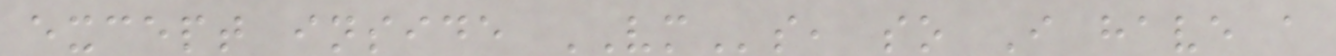except inside VMs, so I have a
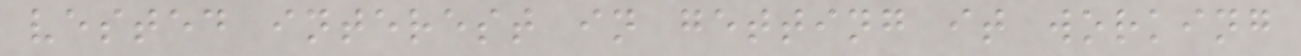vested interest in getting it working
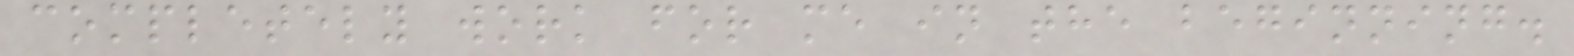completely work for me in the beginning.
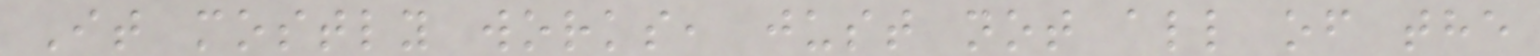It mostly works, just not all of the
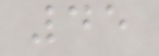45
